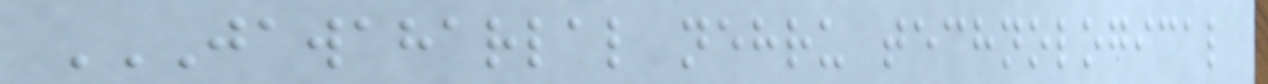JAWAHARLAL NEHRU TECHNOLOGICAL
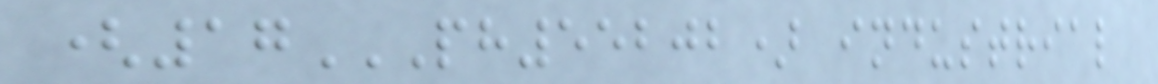(17PH55202) INDUSTRIAL
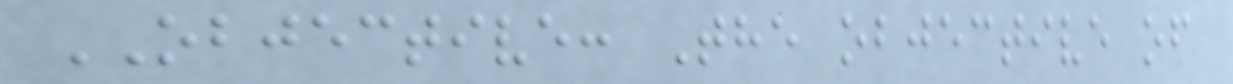OBJECTIVE: The objective of
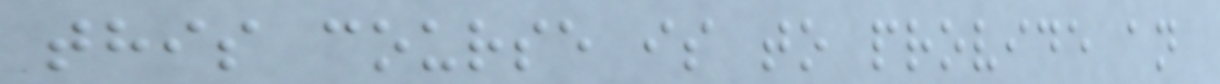this course is to provide an
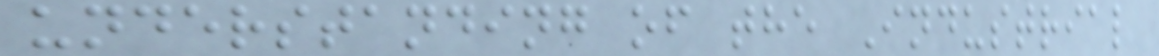understanding of the Industrial
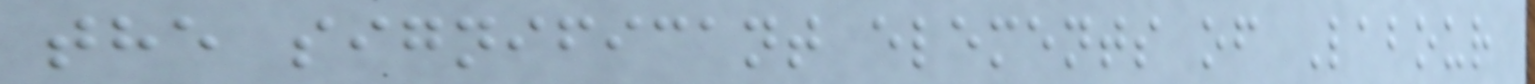the significant elements of Labour
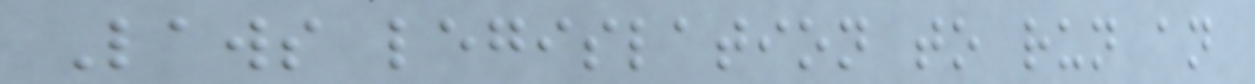Laws legislation to run an
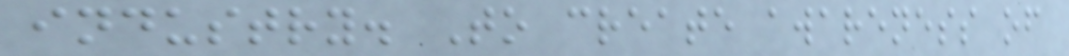industry. To create awareness of
